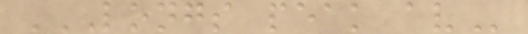LONGS PEAK AV
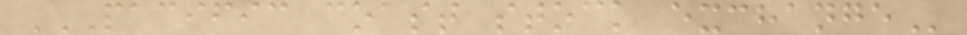PACIFIC COAST STOCK EXCHANGE
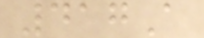417A
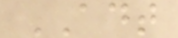ADT
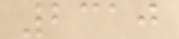2310
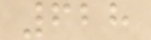628
